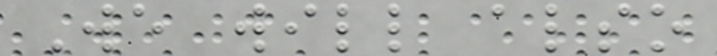We will also
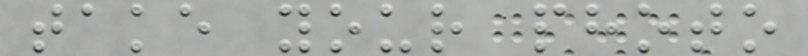take your photo
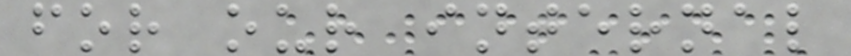for our internal
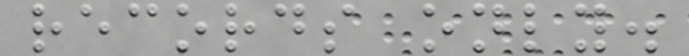records only.
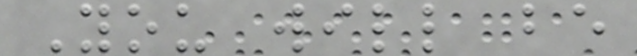You will be
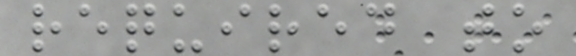required to
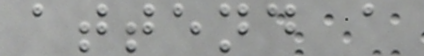attend a
